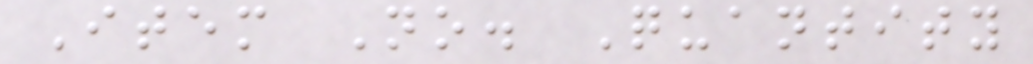Item No. Quantity
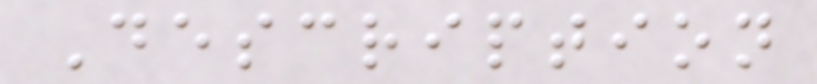Description
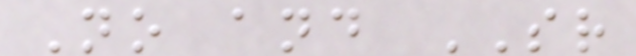No and SR
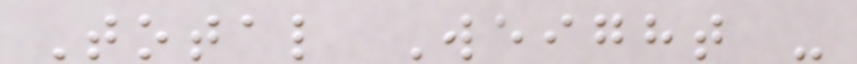Total Weight -
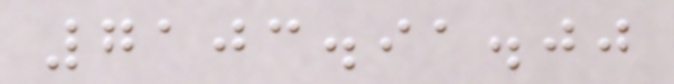7103.91.00
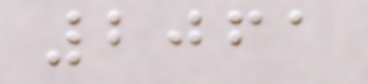2061
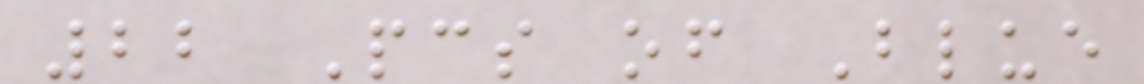22 Pcs of Blue
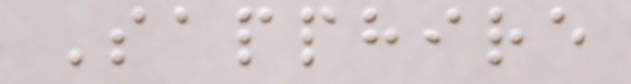Sapphire
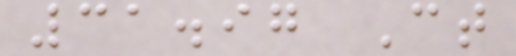31.97 Ct
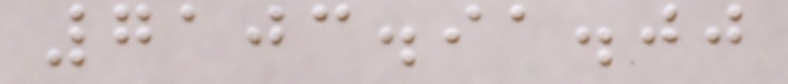7103.91.00
